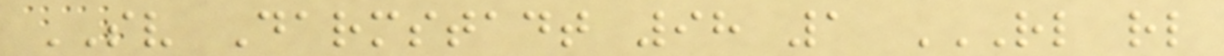SV Darmstadt 98 1 RL RL
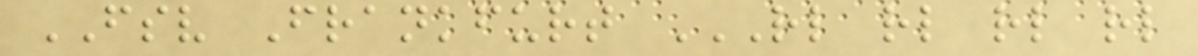FSV Frankfurt RL RL RL RL
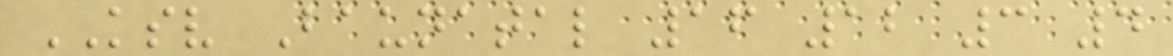KSV Baunatal 16 12 3 4
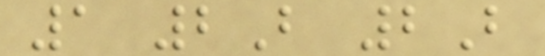1 2B 2B
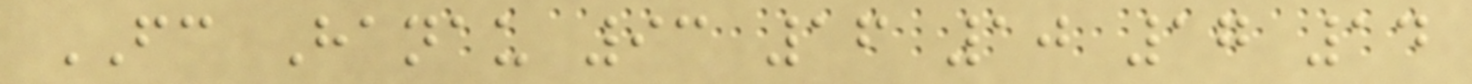FC Hanau 93 16 10 17 14
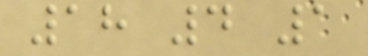18 4 1
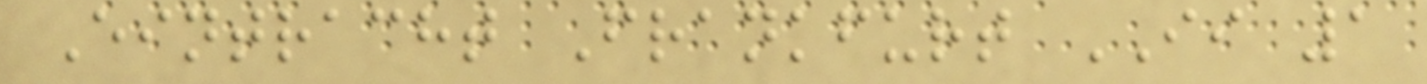Eintracht Frankfurt II 1
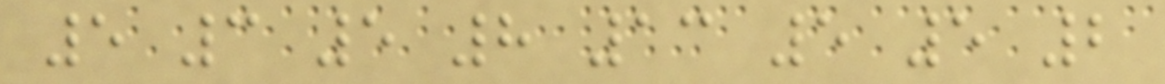5 3 5 8 13 5 5 2
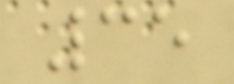35
